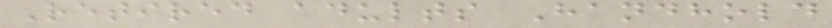Retired adults Handhold
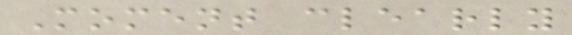Moment clearly
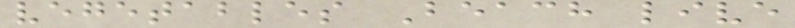vegetables Beach live
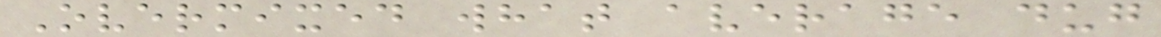Overmixed what average dug
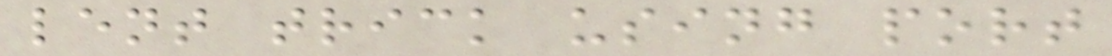lent trick using port
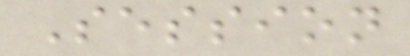Session
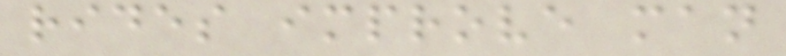rides improve man
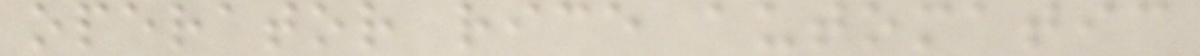operator rice automatic
